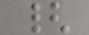{
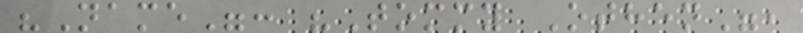"Name": "Tommy Othen",
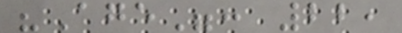"Age": 22,
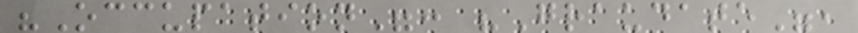"Occupation": "Graudate",
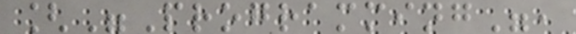["Programming",
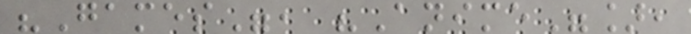"Games", "Anime"],
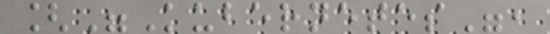["Kubernetes",
